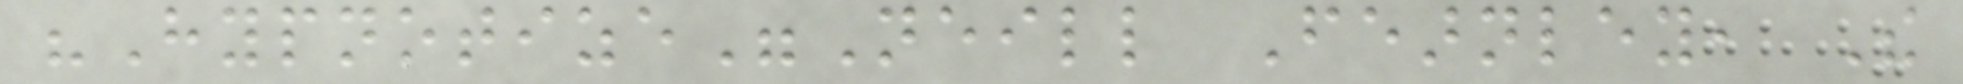"Hypnotize"Neill Fearnley, The
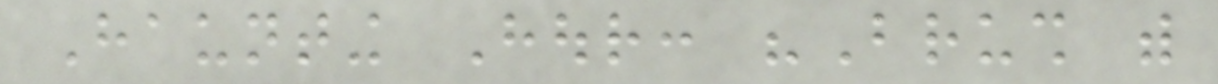Haunting Hour: "Brush with
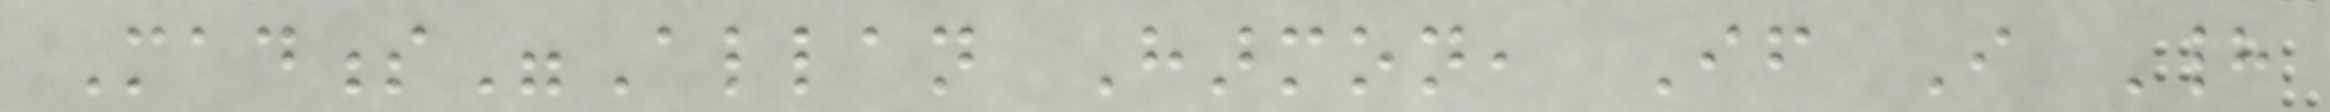Madness"Allan Harmon, If I Had
